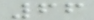66
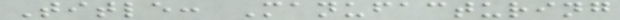Title: Manufacturing
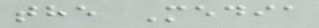the Media
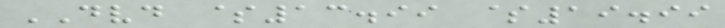DVD $13.99 $19.99
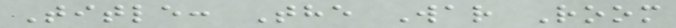Title: The War Room
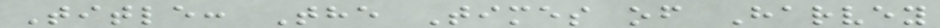Title: The Times of Harvey
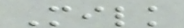Milk
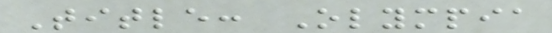Title: Olympia
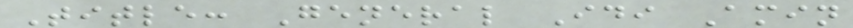Title: General Idi Amin
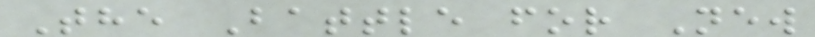The Battle for New
